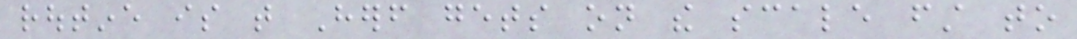routine is that Herself gets on the scale first to
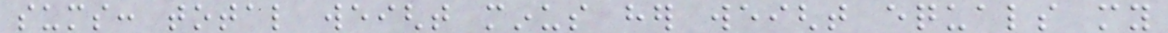sums: total weight minus her weight equals my
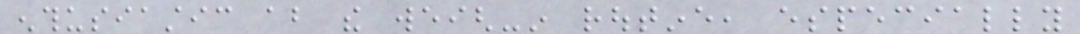enthusiastic about the weigh-in routine, especially
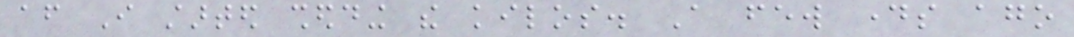after I started shedding the kilos. A few days ago
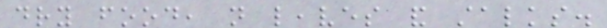dry food, not leaves and stalks.
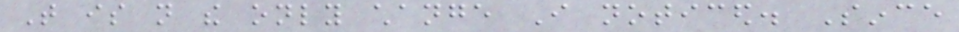That is not the only change I noticed. Since
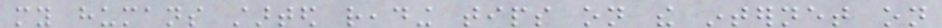my humans started reading tips on the internet on
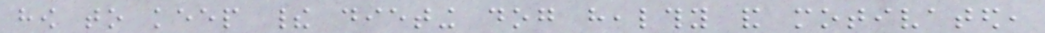how to keep their dieting dog healthy and motivated,
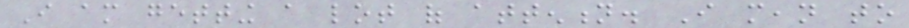I am getting a lot of attention. I mean to
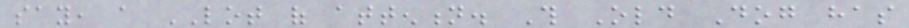say, a LOT of attention. This Old Dog has
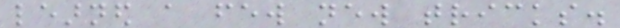learned a few new tricks.
